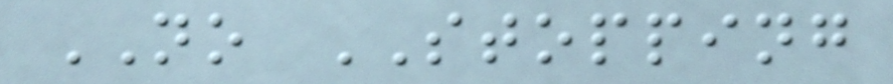NO STOPPING
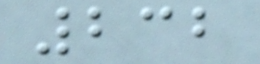232
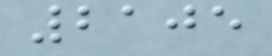2105
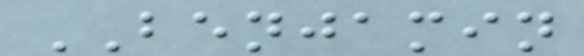BENJAMIN
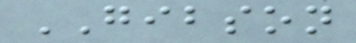GIBSON
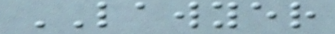LAWYER
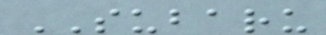SUBARU
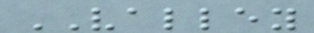VALLEY
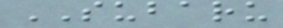SUBARU
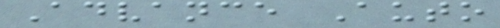Advance Auto
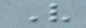V
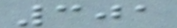301
